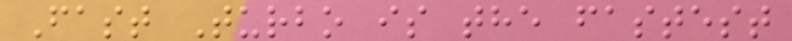Fast Turbo is the fastest
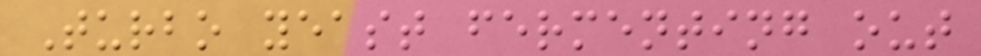Turbo yeast fermenting out
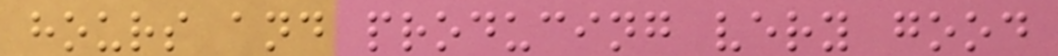hours and producing very good
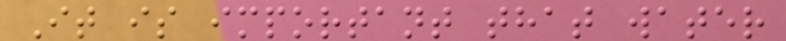It is important that water
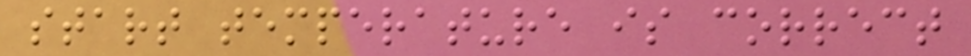start temperature is correct
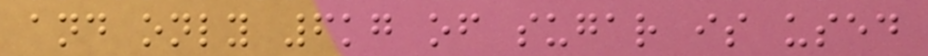and only 6kg of sugar is used
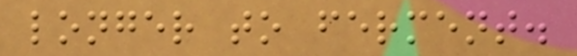longer to ferment.
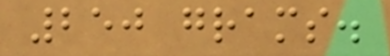250 grams.
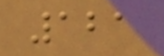121
